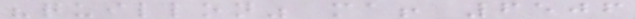"quillon" ma! 6506
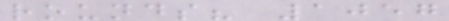rounds? 1057
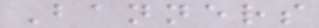Banners
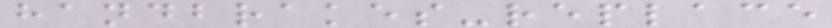handbrakes-replace
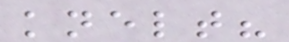knelt?
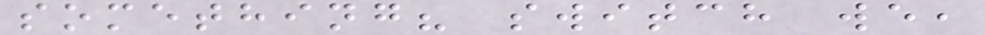something? switch we,
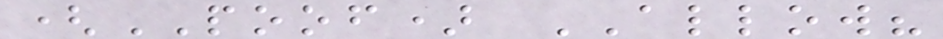(POOF) ALLOW?
